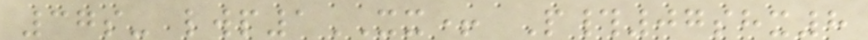37s- lwp1XX+ P#07shx8
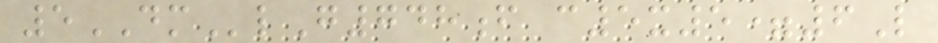5DMlG748f c5x5=6L
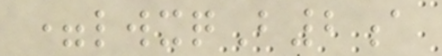=lwxqB2a
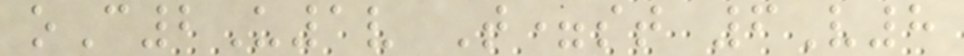oC2U1v T=st 6V8
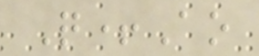Q+Ao
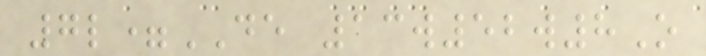7l=DE 13w52w8O
